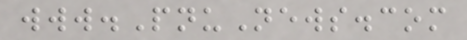www.PnuNews.com
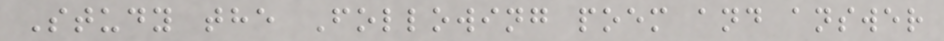Study the Following poem and answer
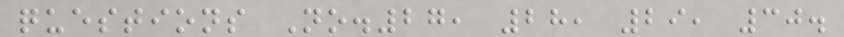questions No.27, 28, 29, 30.
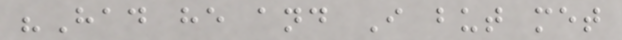"Had he and I but met
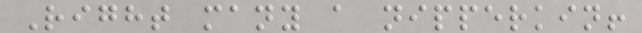Right many a nipperkin!
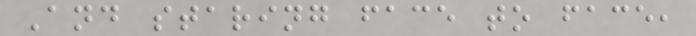And staring face to face,
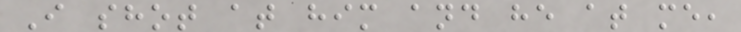I shot at him and he at me,
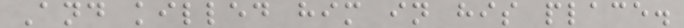And killed him in his place.
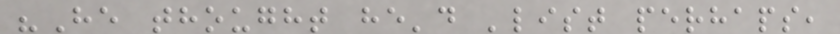"He thought he'd 'list perhaps,
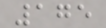175
